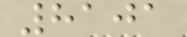8101
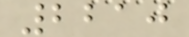2210
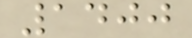1400
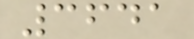3641
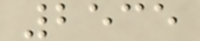2535
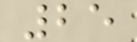25
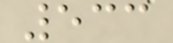533
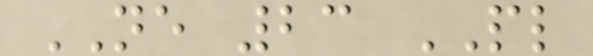NE 23 PL
